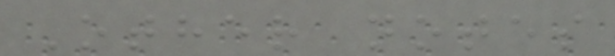Other notes
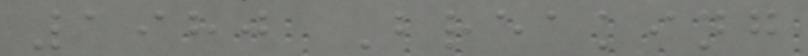1980 Breaking
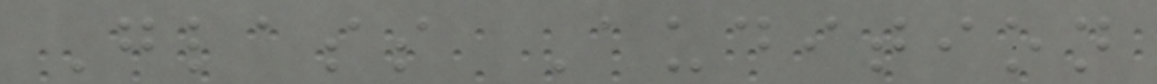Glass Audition
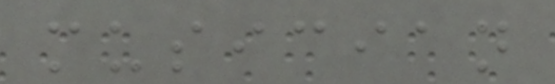musician
